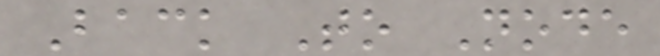Back To Node
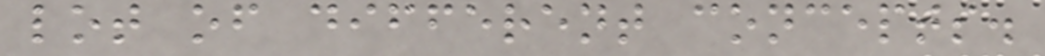lot of different concepts.
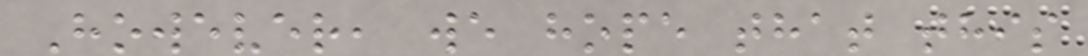However, we hope that this
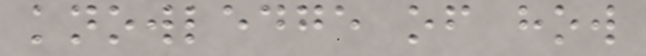knowledge of how
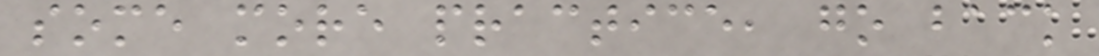some more practice, go back
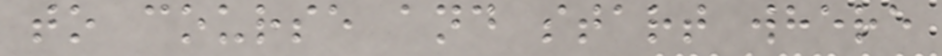to course and start where
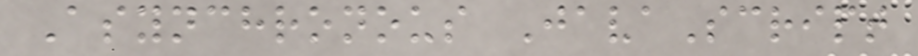Asynchronous JavaScript
